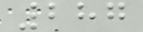287
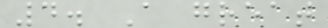4. A great
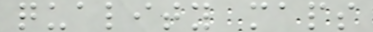quality maps
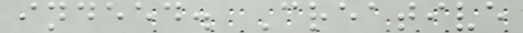indeed. Creative
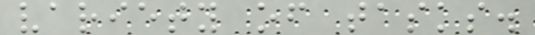variety of tasks.
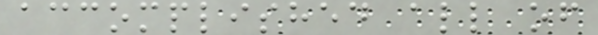accomplished all of
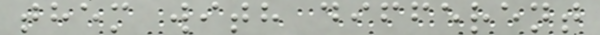them with different
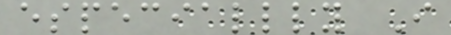especiallly I
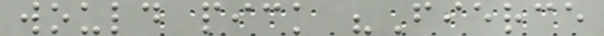would pick "Fierce
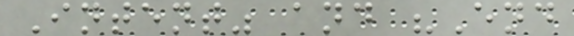Intent" and "End
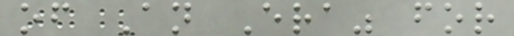of An Era" for
